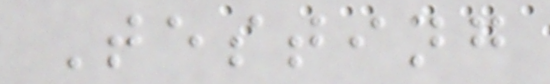Testing
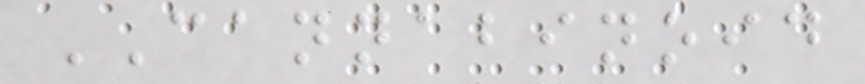CANNABINOID
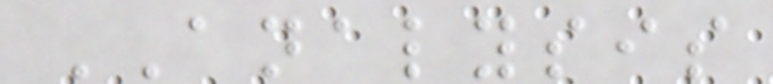ANALYSIS
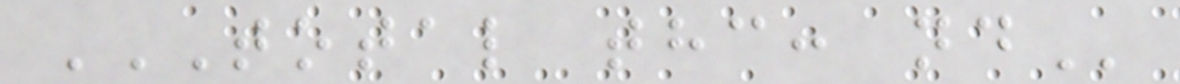TOTAL THC: ND
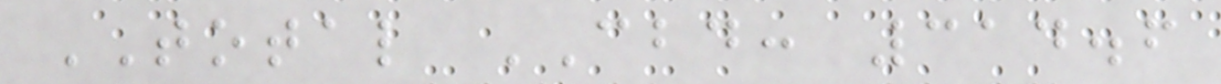TOTAL CBD: 314.6
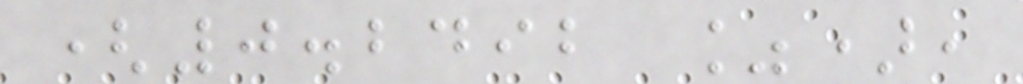(0.2492 %),
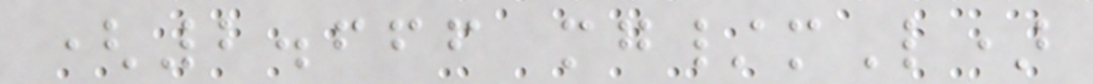(2.666 mg/mL)
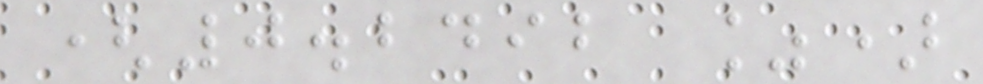(0.2492 %)
